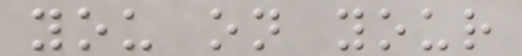you on your
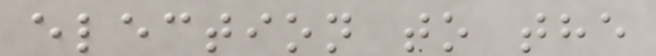election to the
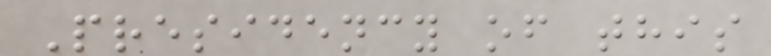Presidency of this
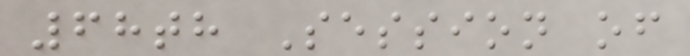68th Session of
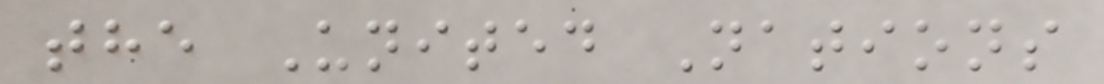the United Nations
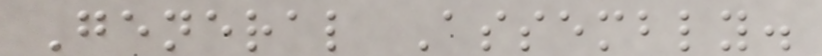General Assembly.
